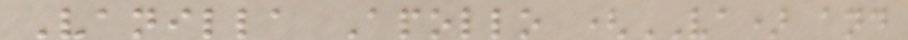Vanilla Apollo (VA) and
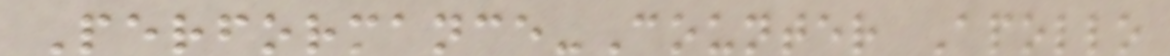Performance-Counter Apollo
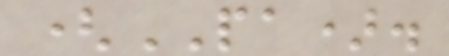(PA).
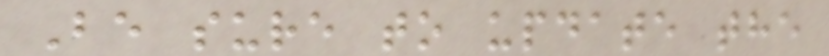Be sure to update the
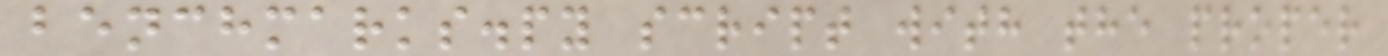benchmarks.py script with the proper
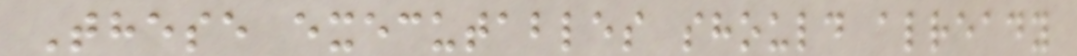These executables should already
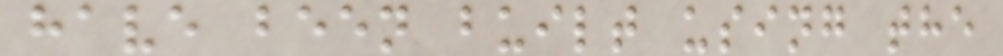have been built using the
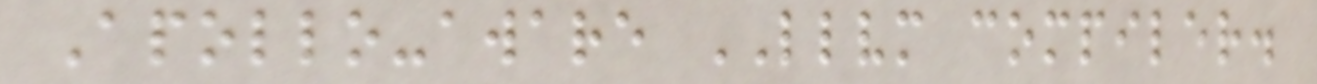Apollo-aware LLVM compiler.
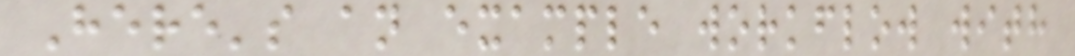Here's an example workflow with
